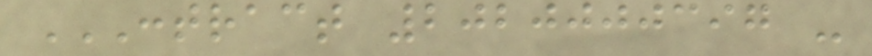CONTRACT 2020000397 -
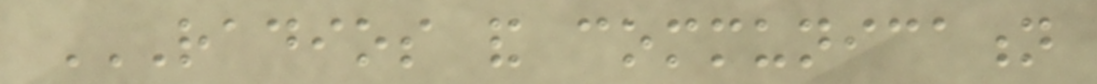RADIOS AND COMMUNICATION
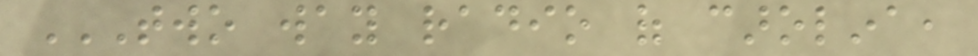TWO WAY RADIO OF CAROLINA,
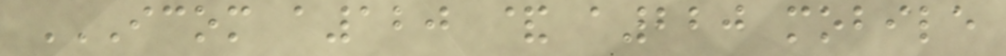ICOM A120 & A220 MOBILE
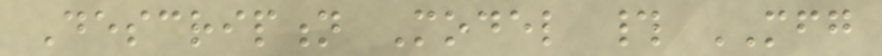Description Model # MFG
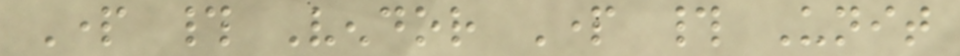Part # Vendor Part # Unit
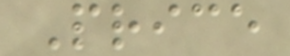Price
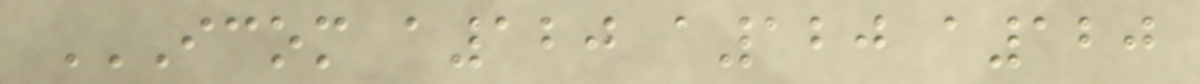ICOM A120 A120 A120
